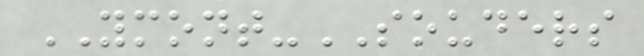YMONT-SOUDERS
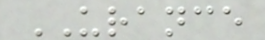URANCE
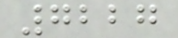7227
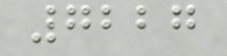7227
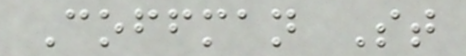Coffman St
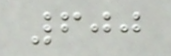600
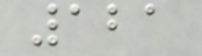121
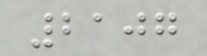2107
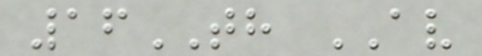16TH AV
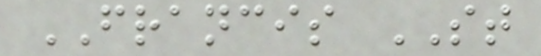FRANCIS ST
